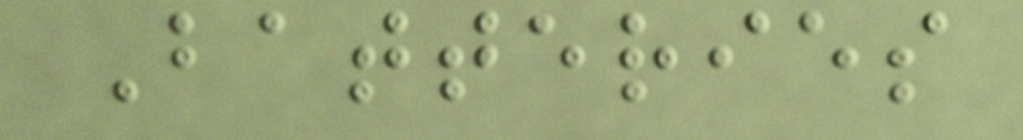Batteries
